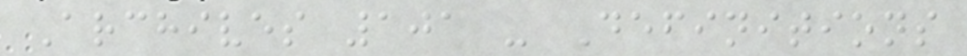Archives 101 - Definitions
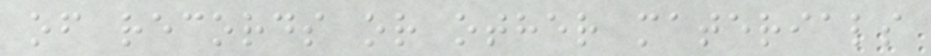of records or other materials
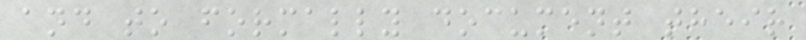and to formally document their
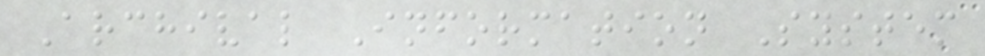Archival Information System
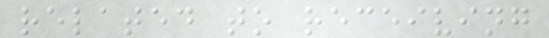related to receiving
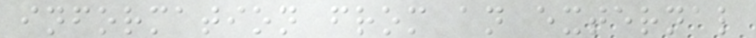information from an external
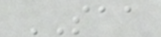SAA
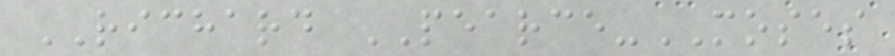RICHARD PEARCE-MOSES
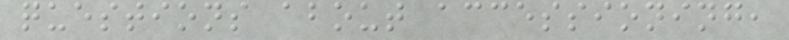questions about accessioning,
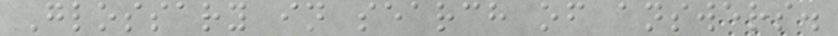Glossary in search of answers.
